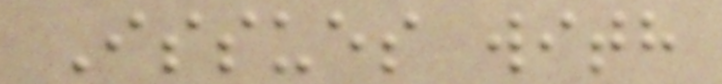Issues with
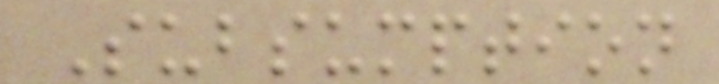Subsumption
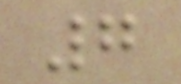7
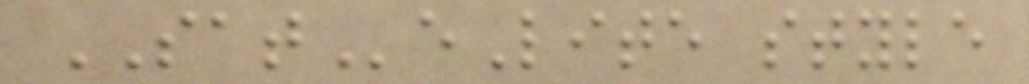SATeLite style
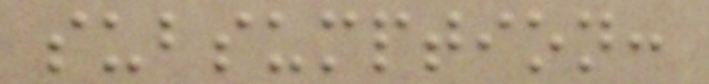subsumption:
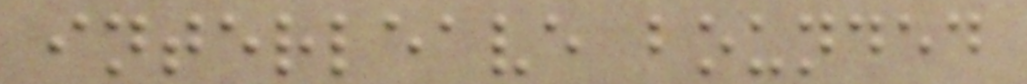interleave bounded
